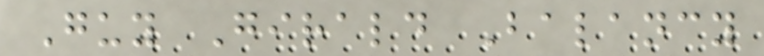Guy Girald Balancy
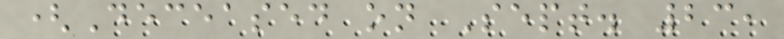(Deceased on Sept. 23,
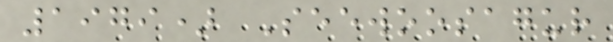1979) Seewoosagur
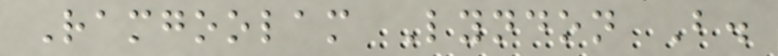Ramgoolam Lyndon B.
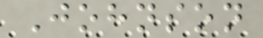Johnson
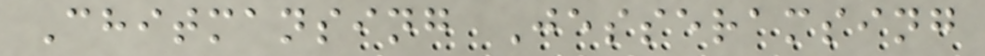Chitmansing Jesseramsing
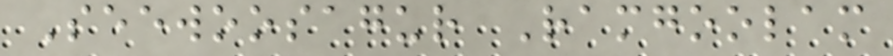Seewoosagur Ramgoolam
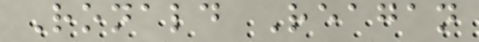Ronald Reagan
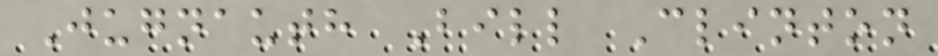Jugnauth Bill Clinton
